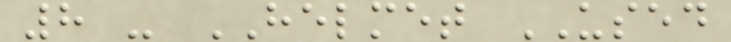8 - HELMET USED
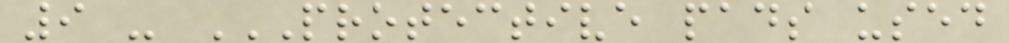9 - PROTECTIVE PADS USED
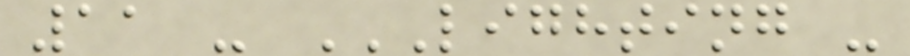11 - LIGHTING -
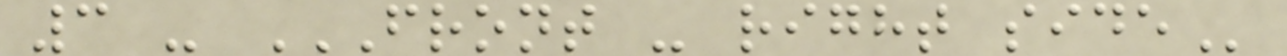3 - FRONT - RIGHT SIDE
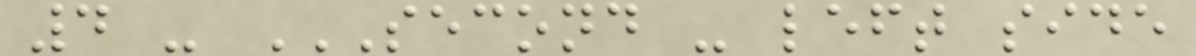4 - SECOND - LEFT SIDE
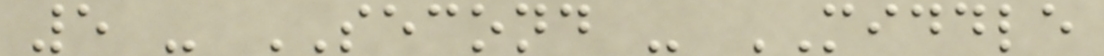5 - SECOND - MIDDLE
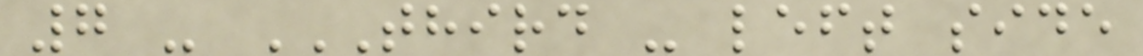7 - THIRD - LEFT SIDE
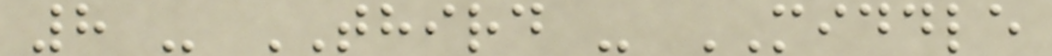8 - THIRD - MIDDLE
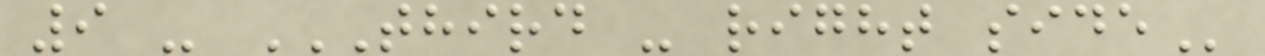9 - THIRD - RIGHT SIDE
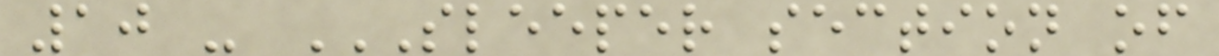10 - SLEEPER SECTION OF
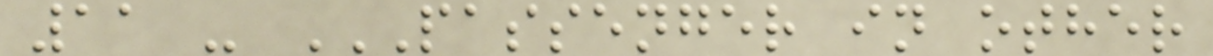11 - PASSENGER IN OTHER
